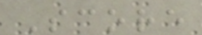Score
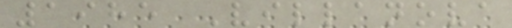1985 Villanova
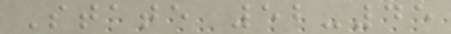State 52-45
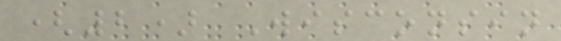(2) Wisconsin
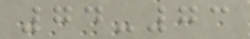74-73
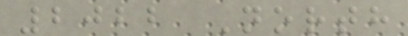2022 North
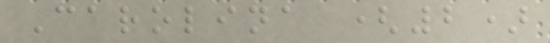Carolina (2)
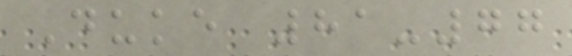Duke 81-77
